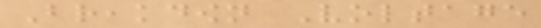Breakdown Voltage
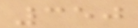350
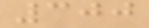300
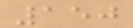150
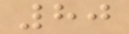80
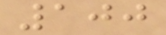100
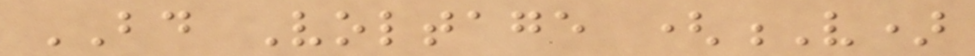BD Voltage (V)
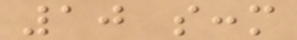10 sccm
